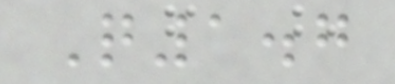Q1.7
